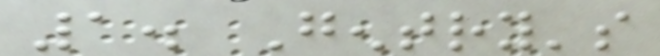1. Gentry's
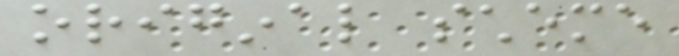original scheme
